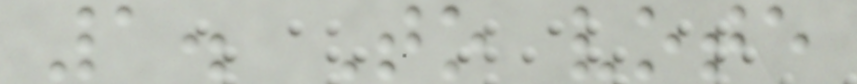1. To vote
